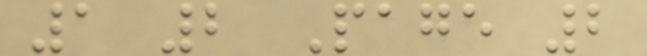1 2 Page 2
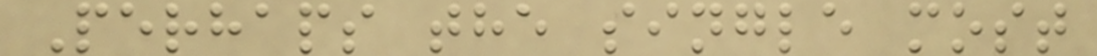Perhaps the single most
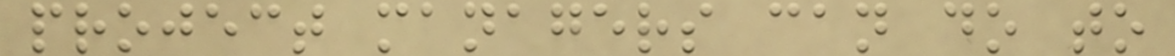project managers can do to
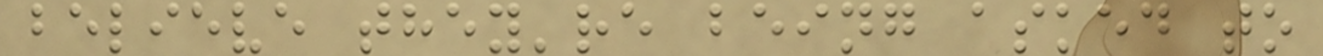believe they're being asked to
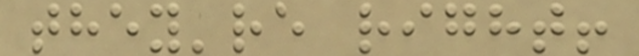they're right!
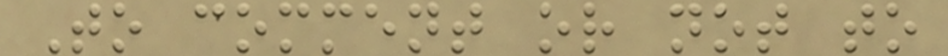To comment or not to
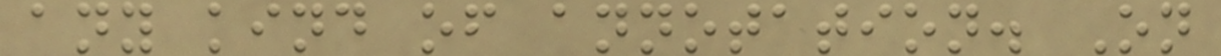any kind of annotation. On
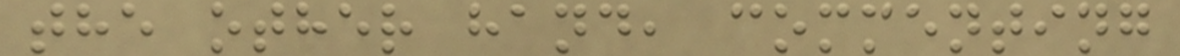the other hand, commenting
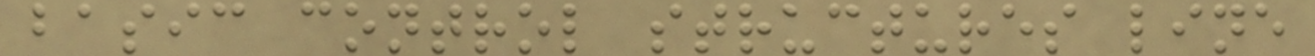basic control structures line
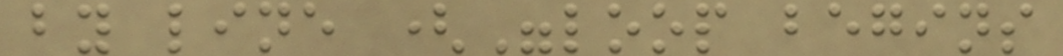by line ("loop begins
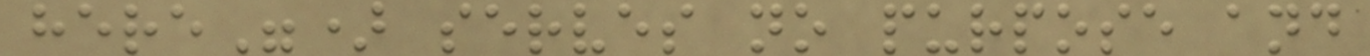here") serves no purpose and
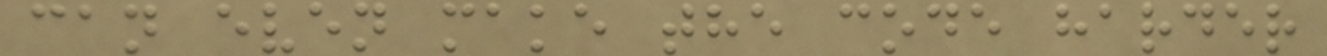can even make the code harder
